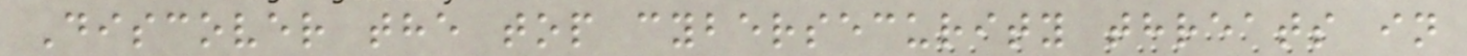Discover the top cybersecurity threats in
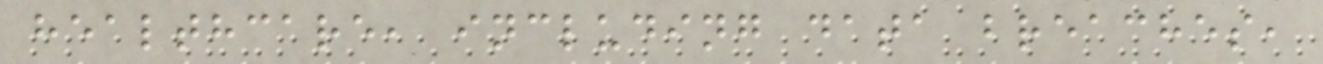healthcare, including data breaches,
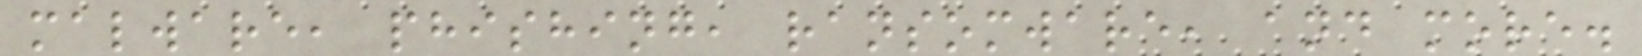malware, phishing, ransomware, and more.
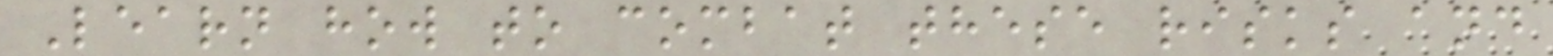Learn how to combat these risks and
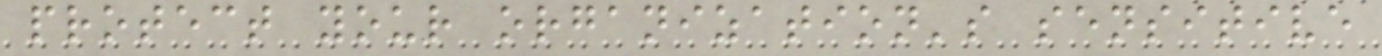protect your organization's sensitive
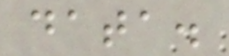data.
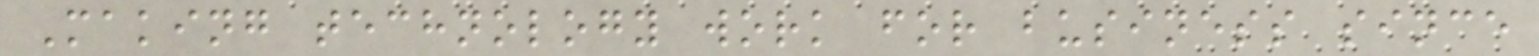Making technology work for business since
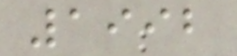1992
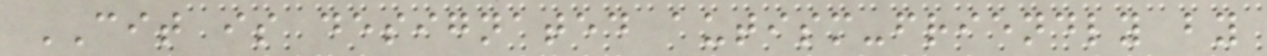CIT is designated autism-friendly by
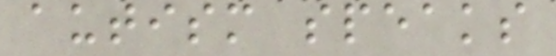autism speaks
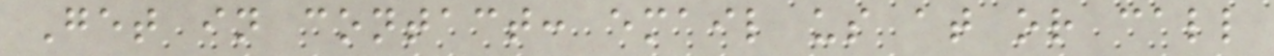Get in contact: email us at or call
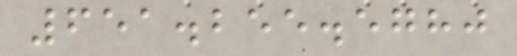651.255.5780
